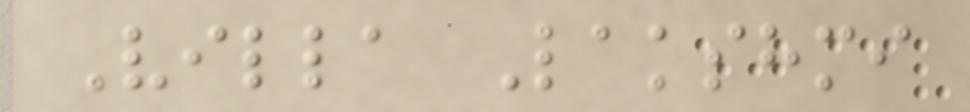Villa Lakshmi
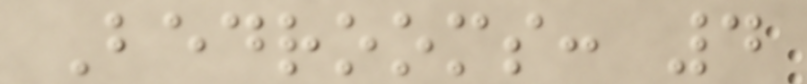Bedrooms: 4
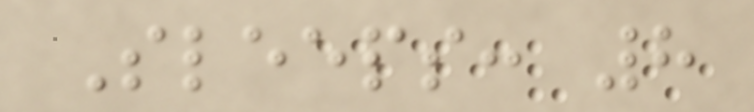Sleeps: 8
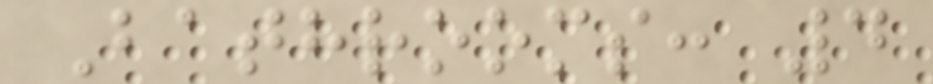Bathrooms: 4
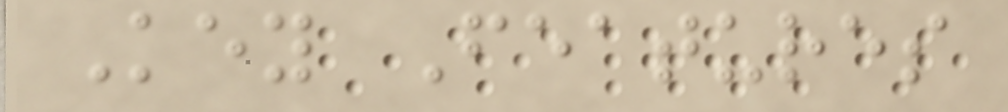Key Features
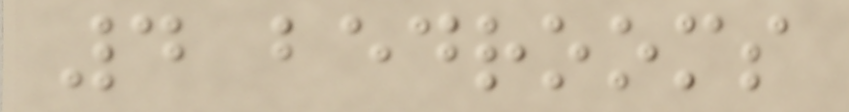4 bedrooms
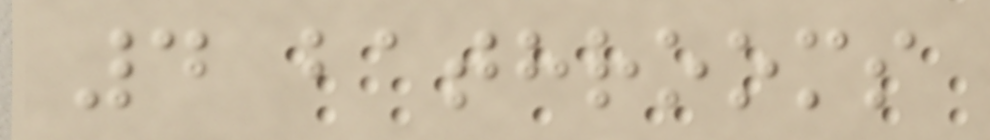4 bathrooms
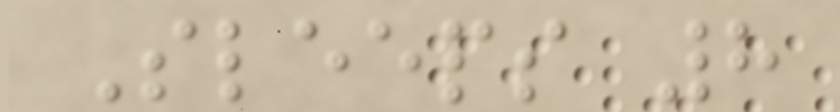Sleeps 8
